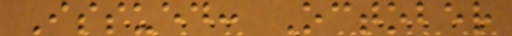Issued: October
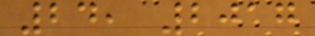24, 2017
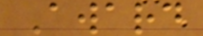Award
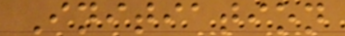Initiation
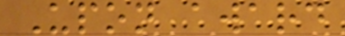Upon award
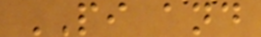PI and
